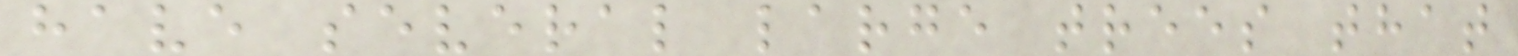have several large trees that
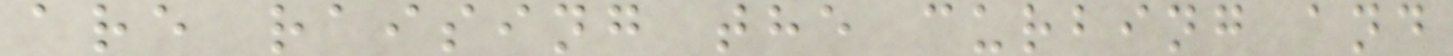are raising the curbing and
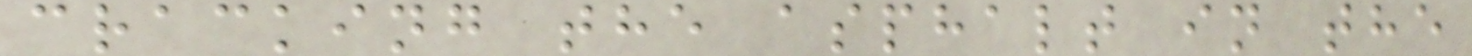cracking the asphalt in the
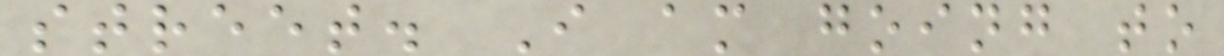street. I am going to
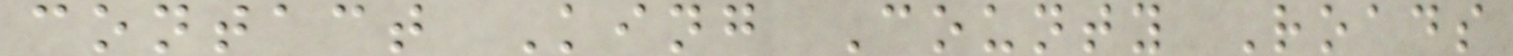contact King County Roads
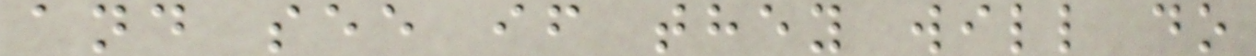and see if they will do
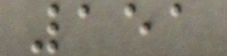151
